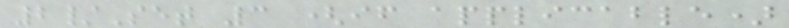2/Set 3 (if applicable)
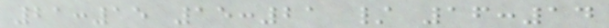21:15 15:21 / 16:14
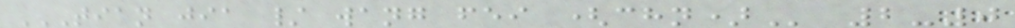TIAN JIA / WANG FEI (CHN) 2-0
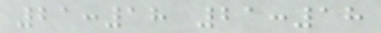21:18 21:18
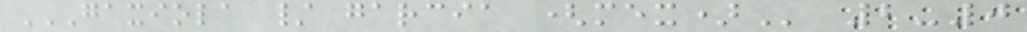GAXIOLA / GARCIA (MEX) 2-0
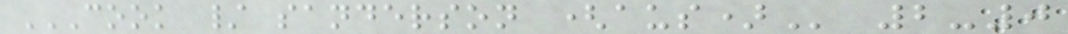COOK / SANDERSON (AUS) 2-0
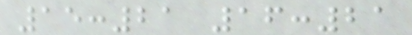15:21 16:21
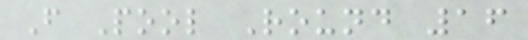F Pool Round 16
